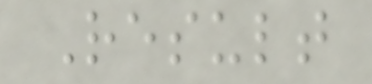Result
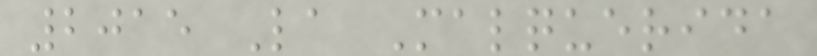2015 La Malquerida
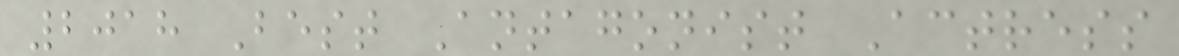2018 Best Antagonist Actress
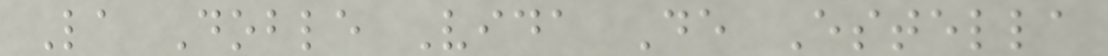La Doble Vida De Estella
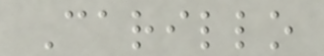Carillo
